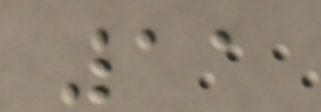11
